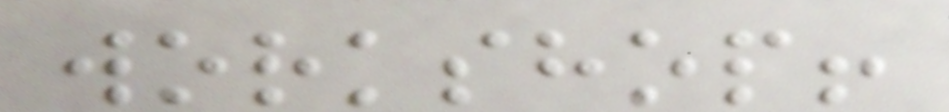workshop!
